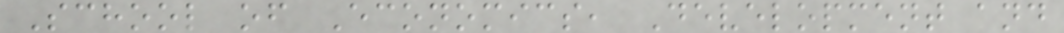School of Economics, Development and
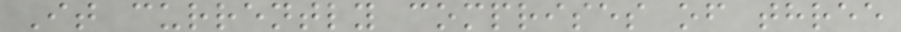It currently comprises of three
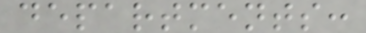departments:
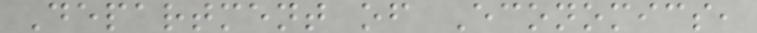Department of Economics,
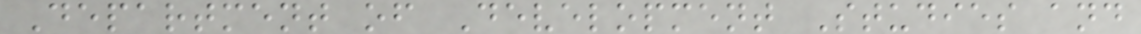Department of Development Studies and
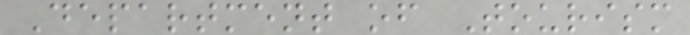Department of Tourism
